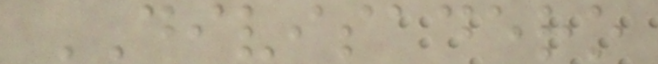DIVISADERO
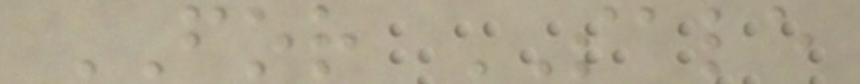FOR SALE
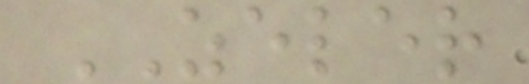ZELER
